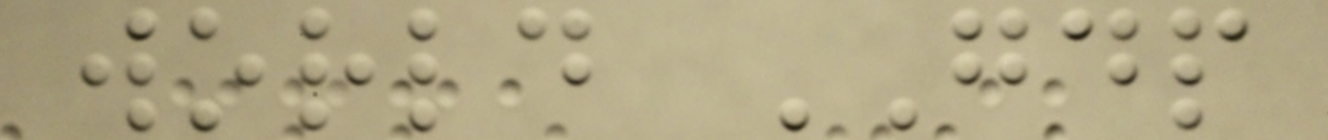world GDP
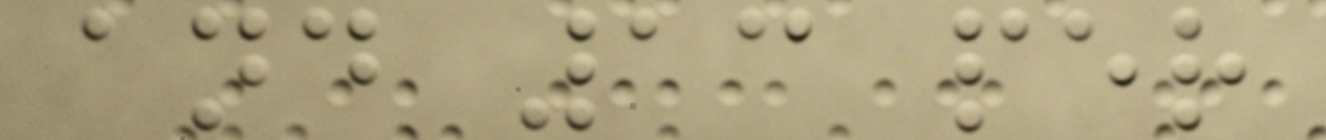and 13 per
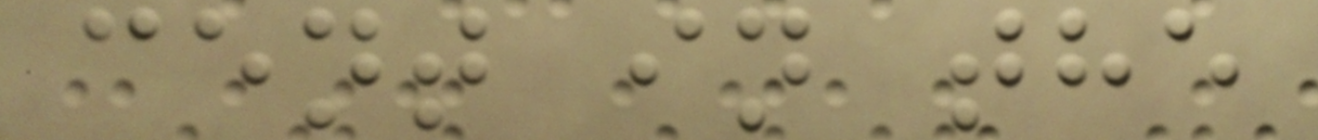cent in the
